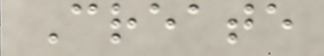Create
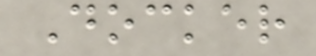Docker
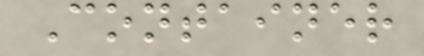Container
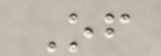Of
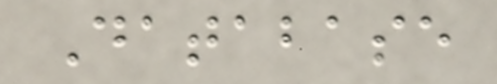Database
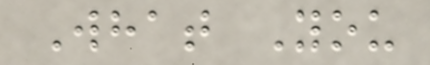What You
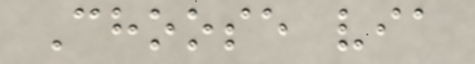Choose via
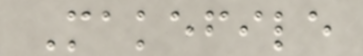Makefile
